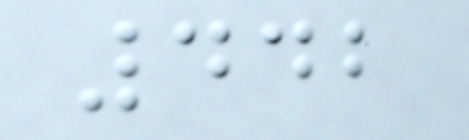442
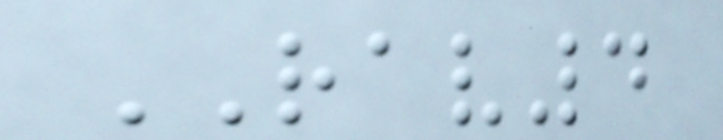RAV4
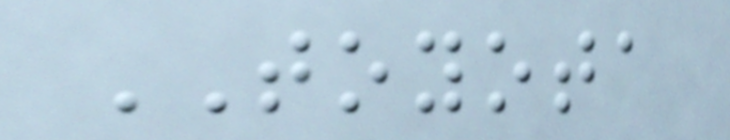TOYOTA
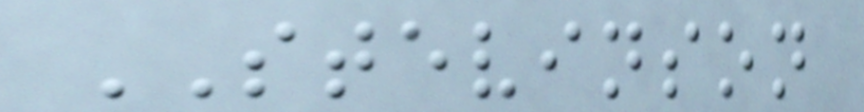STEVINSON
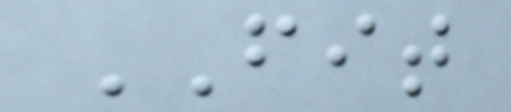FIT
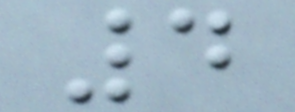4
